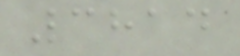3814
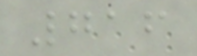716
